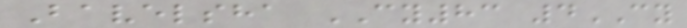Bavelsha CY83 4CY
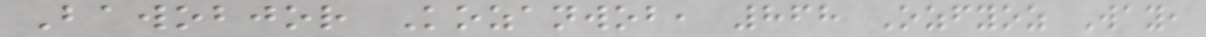Bawobjor Kozanwob, 868 Ozfyoz Way,
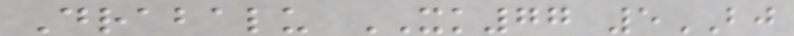Drabalu XK77 5BJ
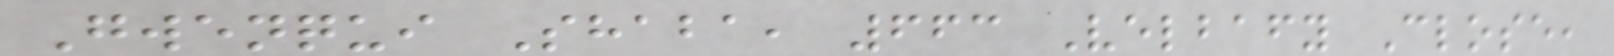Gwenqui Shaba, 663 Velbafy Close,
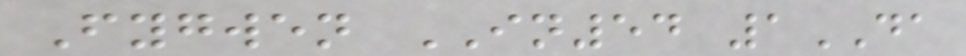Fygwen IN54 1DA
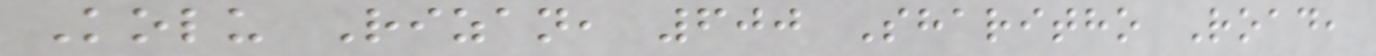Kolu Rizan, 600 Sharitho Road,
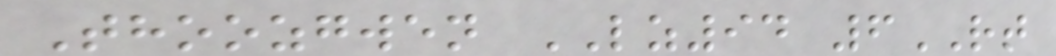Thoozgwen LZ94 6RT
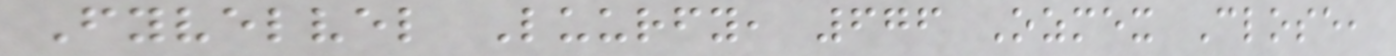Fyvelvel Luurfy, 676 Ozmex Close,
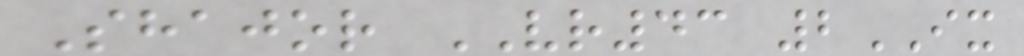Shajor VR43 2IX
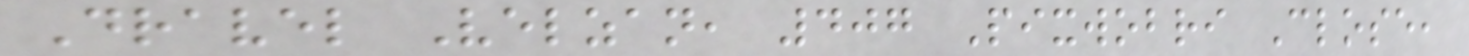Dravel Velzan, 407 Pixwobri Close,
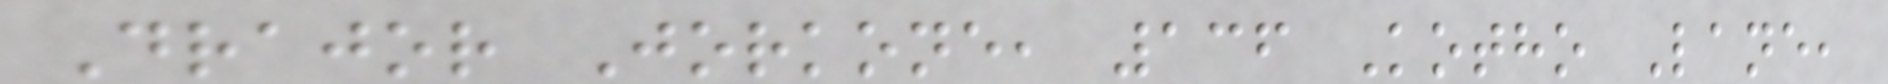Drajor Jorkone, 136 Kotho Lane,
